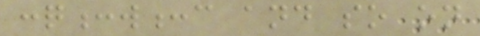:q:w:c and so on
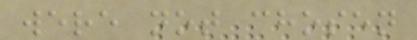were not chosen
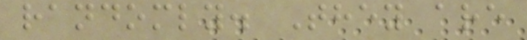randomly. They are
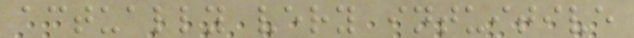actually very intuitive
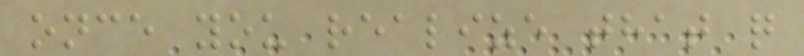once you realize that q
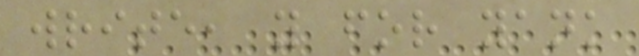write, y for yank
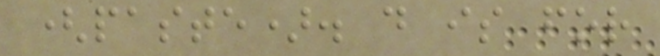(paste). d is for
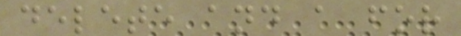delete and a for
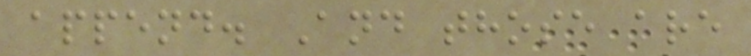append. And those are
